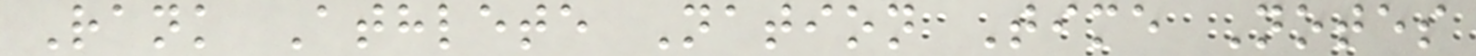Rank Athlete Nation Time Notes
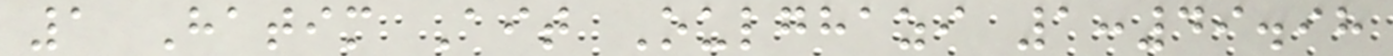1 Hatim Ait Oulghazi 1:49.98
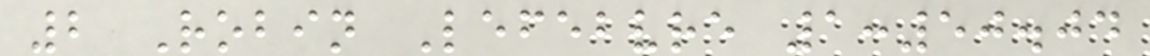2 Robin Lefebvre 1:50.04
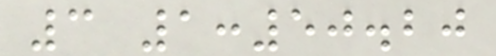3 1:50.20
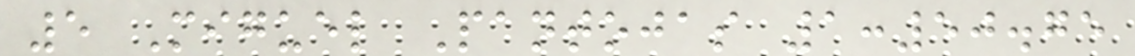5 Miguel Pantojas 1:50.75
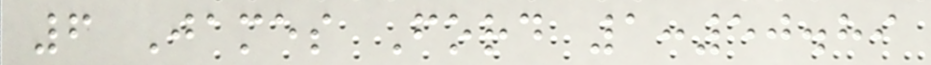6 James Ford 1:50.89
